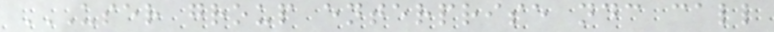USER GROUP ENTERPRISE NDC CALL
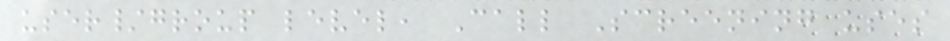user/group level, Call Screening uses
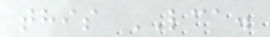this LCA.
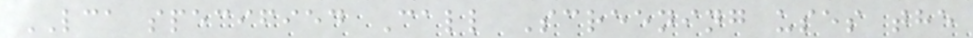LCA specified Call Screening uses the
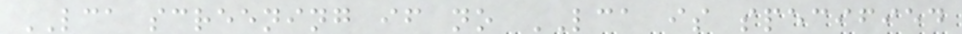LCA screening if no LCA is specified
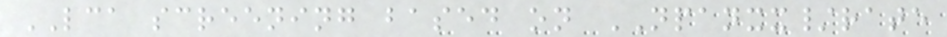LCA screening based on NPANXX/rate
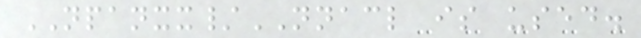NPANXX/NNACL is used.
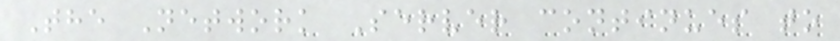The Network Server continues to
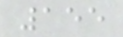155
